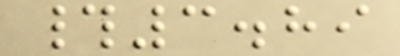#3.89
